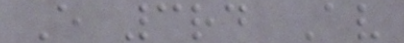E 3rd Av
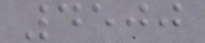4500
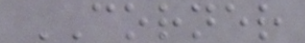CORNER
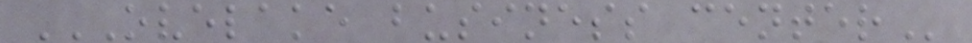OVELAKE BUSINESS CENTER
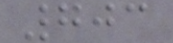703
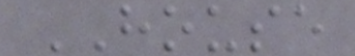HOUSE
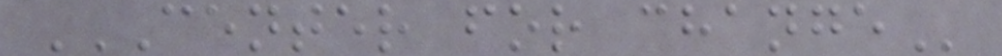CENTER FOR CHANGE
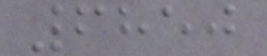6850
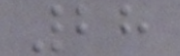28
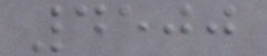4500
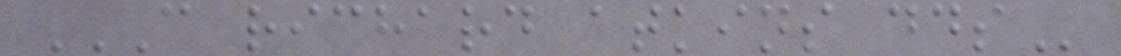C RICHARD ATKINS DDS
